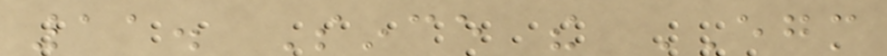11. Since the EGM
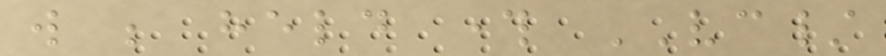will be held through VC/
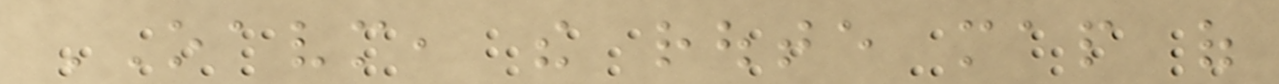OAVM, the route map of
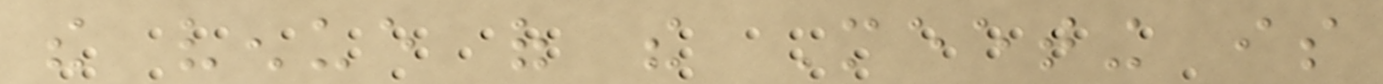the venue of the Meeting is
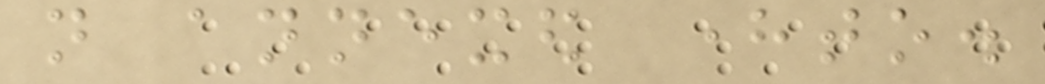not annexed hereto.
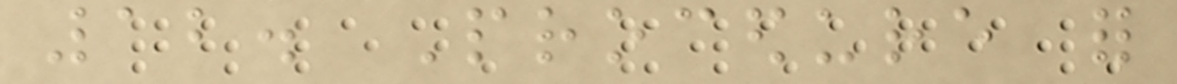12. Procedure for
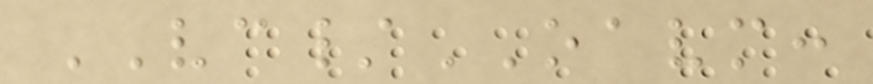VC/OAVM:
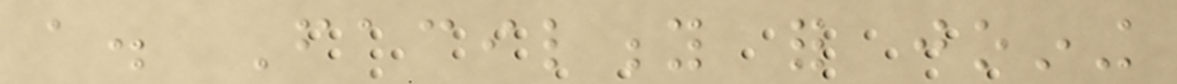a. Facility for joining
